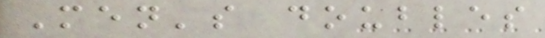Men's doubles
